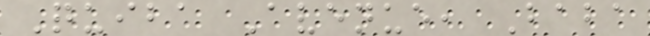Quiba Avenue, Baba
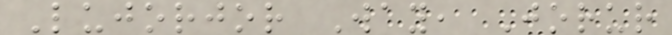Lujorjor Way, Jorur
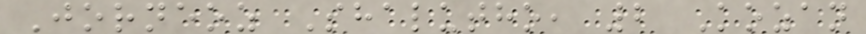Jorneoz Shalutho, 2 Kozan
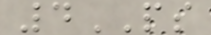4PS
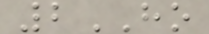2HO
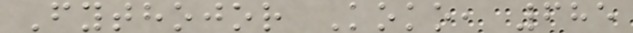Fythojor Koko, 685
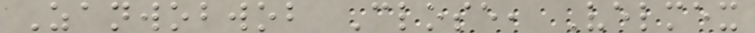Zanwobwob Close, Velmex
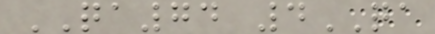QA74 4QA
